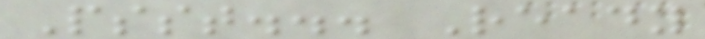Psst... Ready
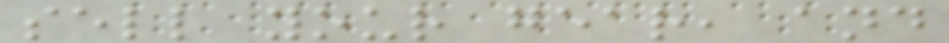sell your gear, and
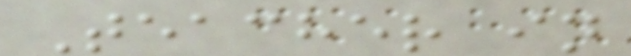Teacher in
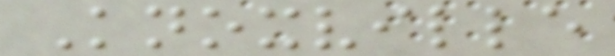Knoxville
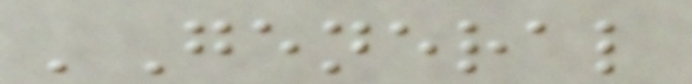'General
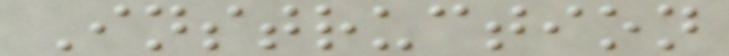Instruction
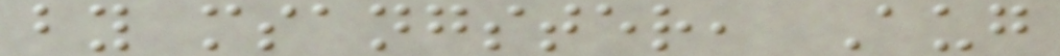by msangster, Aug
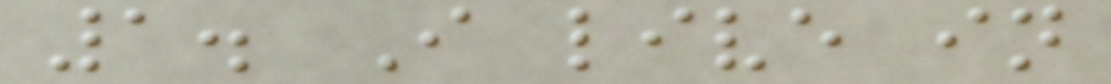1. I live in
